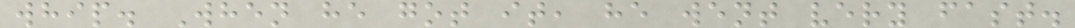whip. When he got it, he went very fast.
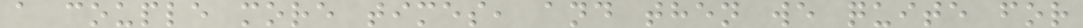a couple more times, and then we quite for
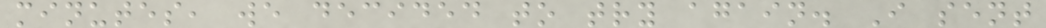minutes, we decided to try again. I sent
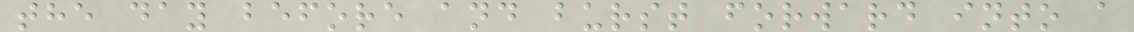the day before and burst forward into a
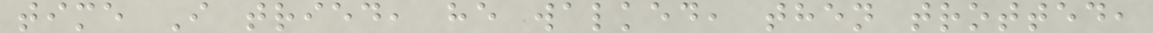time I tried, he walked, then trotted,
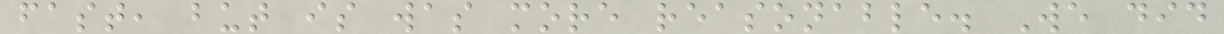fast, but is was more reasonable. We did
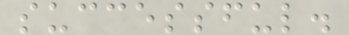successful.
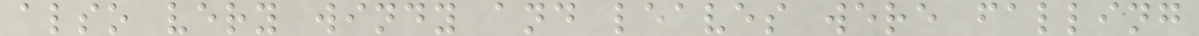also very windy and leaves were falling
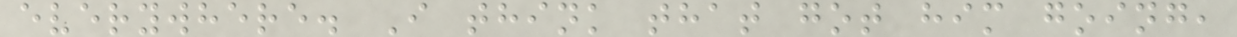everywhere. I think that got him going,
